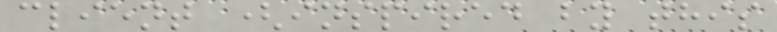client (inspired by this
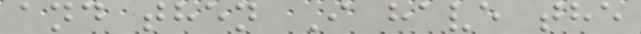and then I have the
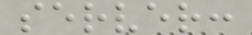server:
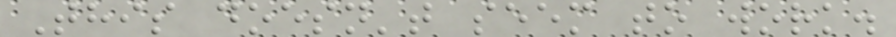This doesn't seem to work.
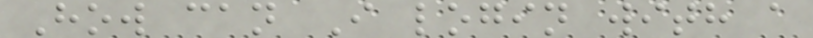How can I login with a
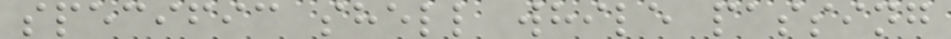specific shell while passing
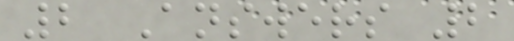2 Answers 2
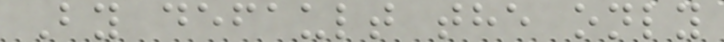By default the only
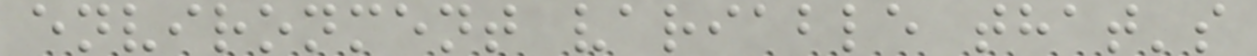environment variable that's
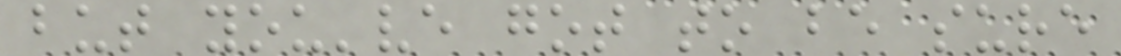but you've got to be sure
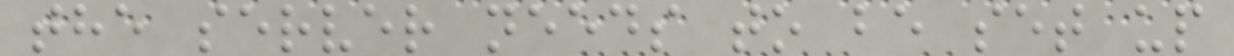the server needs to be set up
